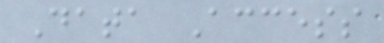Data Access
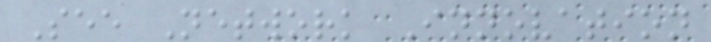See Network Innovation
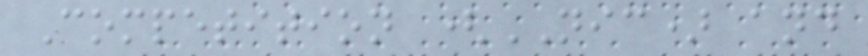Competition (NIC) and
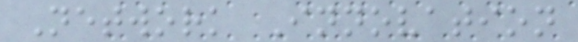Network Innovation
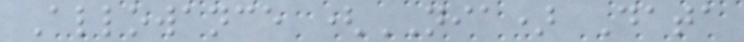Allowance (NIA) Data
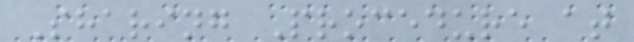Sharing Procedure at
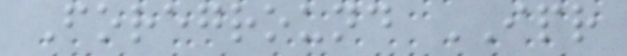Foreground IPR
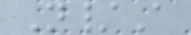N/A
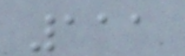111
